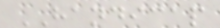HANDICAP
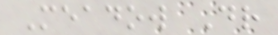Meadow Dr
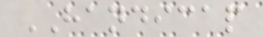HANDICAP
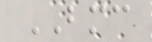BMC
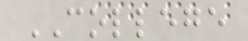COLLEGE
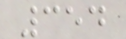354
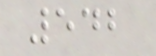542
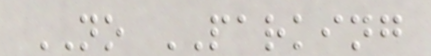NO PARKING
